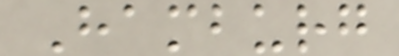Hamburg
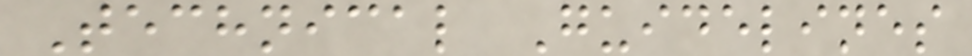Technical Guidelines
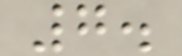7.
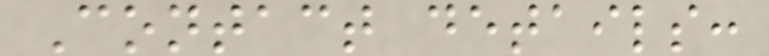Contact details:
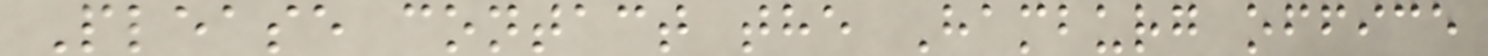Please contact the Hamburg office
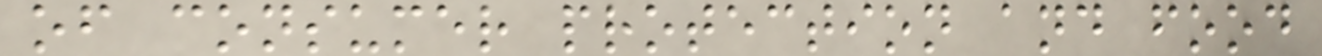of consumer protection and food
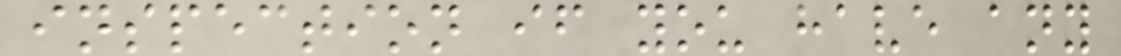inspection if you have any
